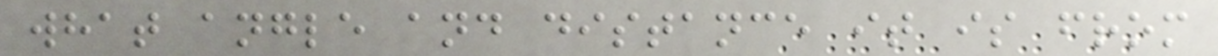what angle and distance it is from
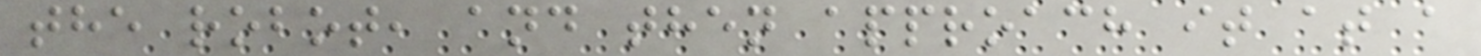the robot, and then approach it at a
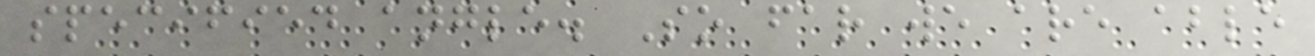specified angle. So far we are able
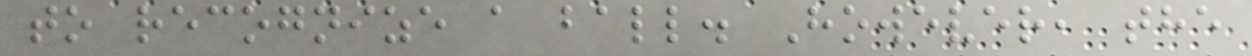to recognize a ball. However, the
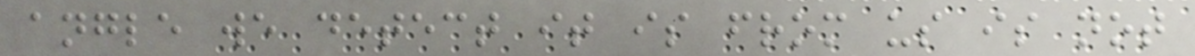angle we detect it is from us is not
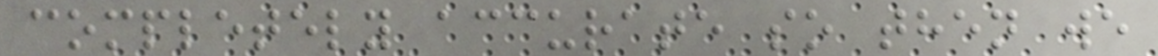completely accurate so then we
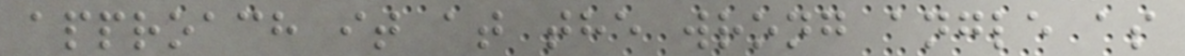approach it at the wrong angle as
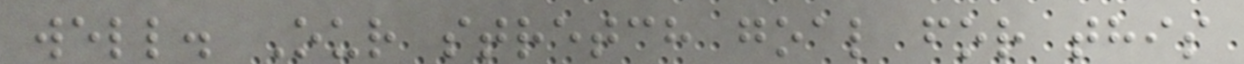well. Our stretch goal for this
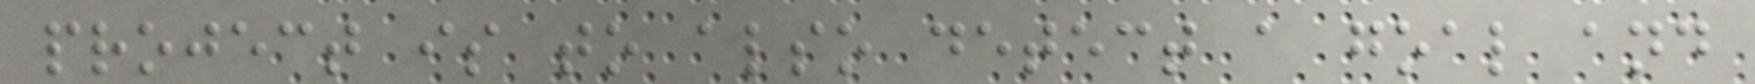project is to also detect a goal and
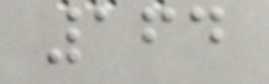164
